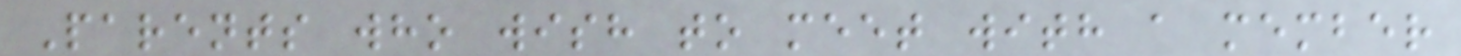Parents who wish to meet with a member
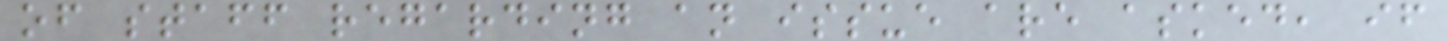of staff regarding an issue are asked, if
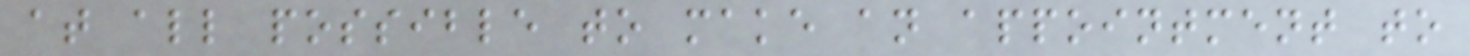at all possible to make an appointment to
